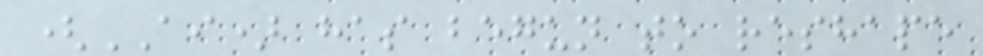(AI) has begun to reshape
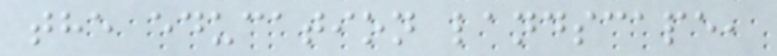the education landscape,
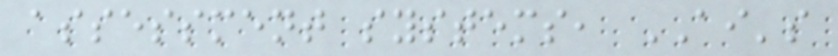assessment systems, AI's
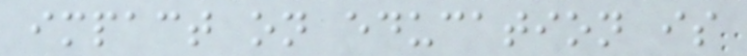impact on education is
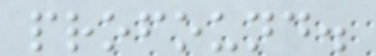profound.
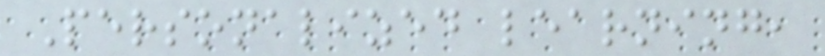Personalized learning,
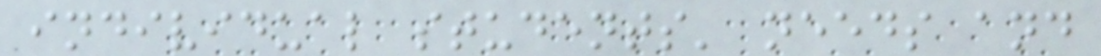individual students' needs and
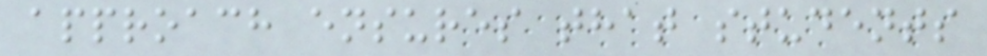approach ensures that students
